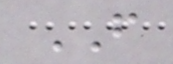FROM
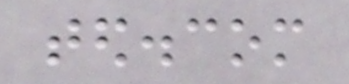ted.com
